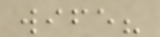wife?
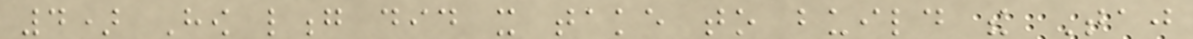4) How long did it take to build the Taj
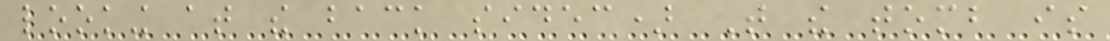looking at the back sidec) That the tomb is
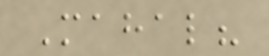Mahal?
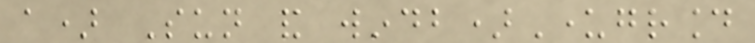a) Sun and windb)Underground
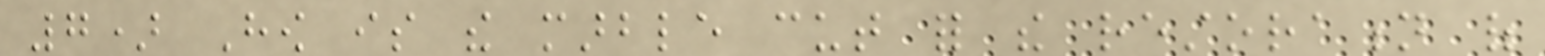7) How is the marble cut for the restoration of
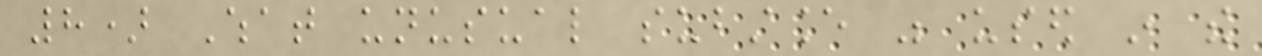8) What unusual substance was used in the
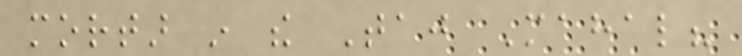mortar in the Taj Mahal?
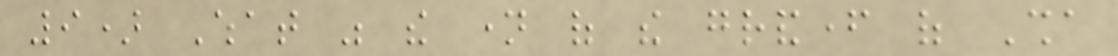9) What was the name of the grandfather of Sha
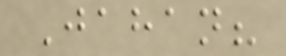Jahan?
